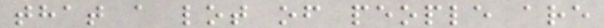that a lot of people are
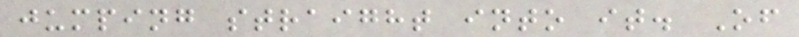jumping straight into it. Of
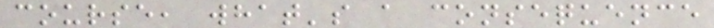course, what's a consequence
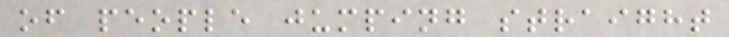of people jumping straight
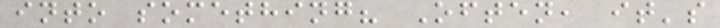into something? Often, it's
